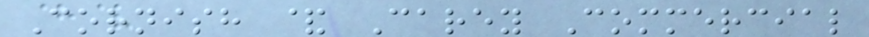Cornish & Carey Commercial
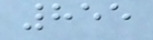855
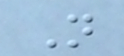N
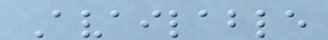Available
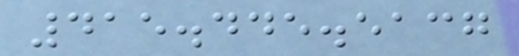415.445.5137
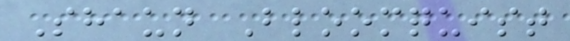Shaun Bloomquist
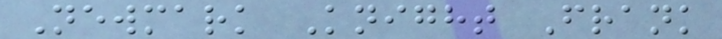Newmark Knight Frank
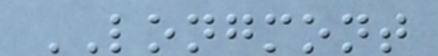LONGMONT
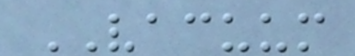VACUUM
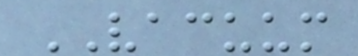VACUUM
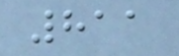811
